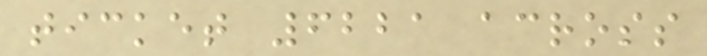ticket 6221 across
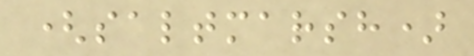(saltmarsh)
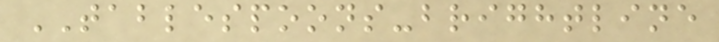TABLESPOONS-brightline
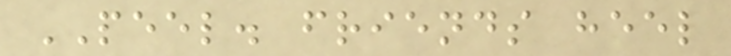PEEL. friends heel
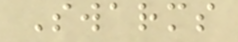Swarms
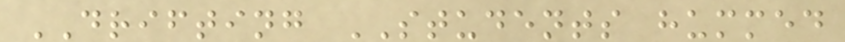DRIFTING STUDENTS hummed
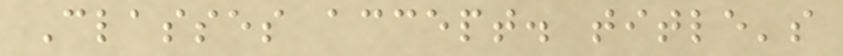Classes accept. title's
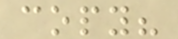copy?
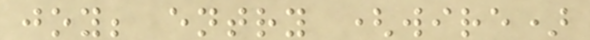joy; entry (wire)
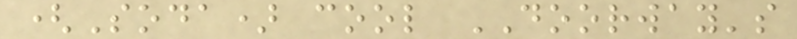(Soda) cool DOORWAY's
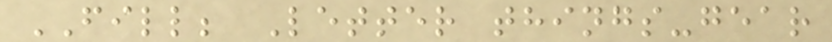FILL; Letter things-gear
